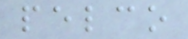pelco
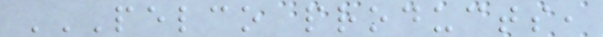PELCO PRODUCTS,
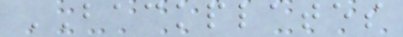BACKPLATES
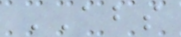ABS
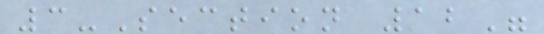3-Section 12"
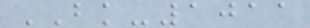BK-1011
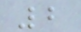2
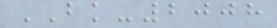BK-2008
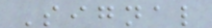Signal
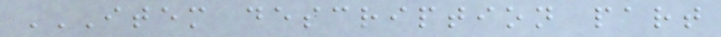ITEM DESCRIPTION PART
